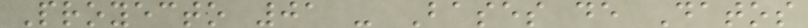Proyecto 01 - Bases de Datos
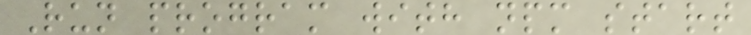Run program with npm start
